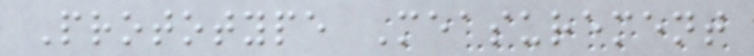Prototype Measurement
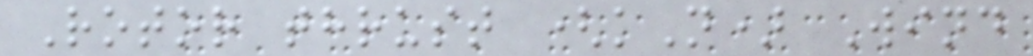Rotor thrust (kN) Wind
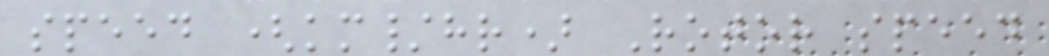speed (km/hr) Rotor speed
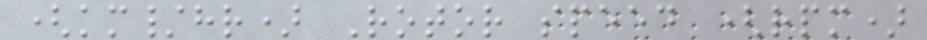(km/hr) Rotor speed (rpm)
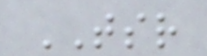TSR
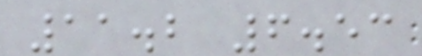11.2 6.53
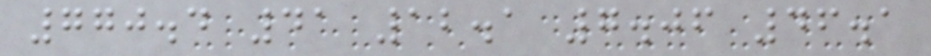770.4 41 12.1 7.06 46.1
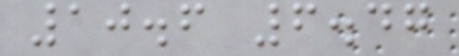10.6 6.47
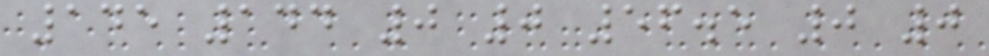145 144 0 0 56.5 0 0
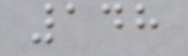148
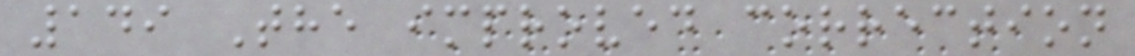149 The improved correction
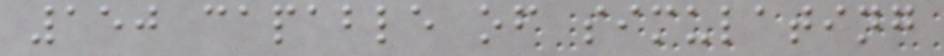150 capable of simulating
